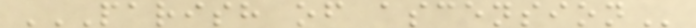PARISH OF ASCENSION
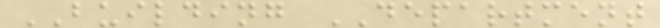BUILDING DEPARTMENT
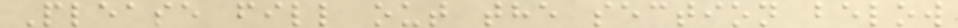Please fill out the section below
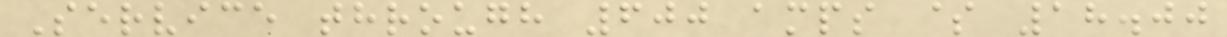Service through 600 amps $ 18.00
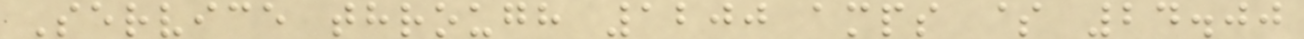Service through 1200 amps $ 24.00
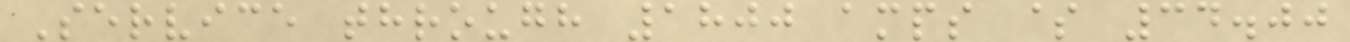Service through 1800 amps $ 34.00
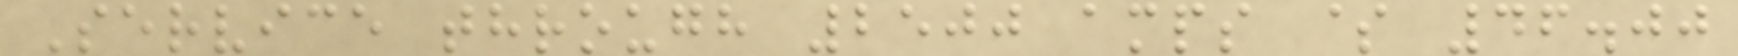Service through 2500 amps $ 46.00
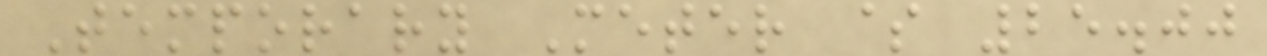Temporary Meter $ 25.00
